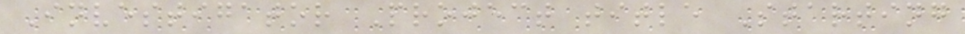Investigator Project title Starting
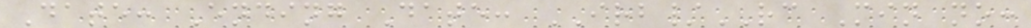Date: Ending Date: IRB/RC Min no:
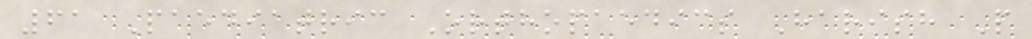61 Paediatric Orthopaedics Harish P
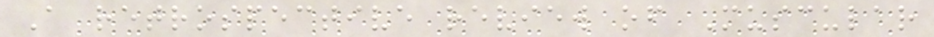A retrospective review of Muscular
